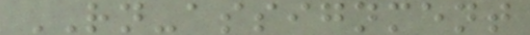RN-assignment
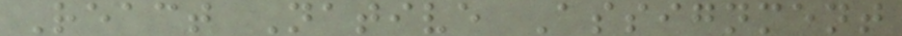React Native Assignment
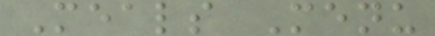Meals Menu
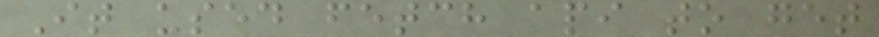It used fetch api to get
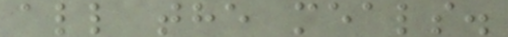all the meals.
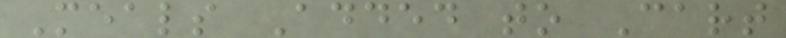Meals Added to Cart
